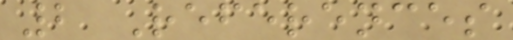2 References
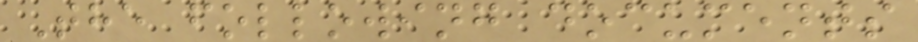The following documents
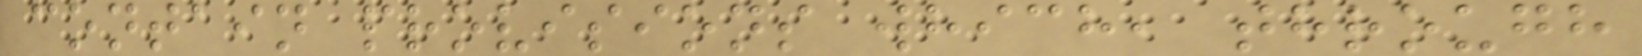contain provisions which, through
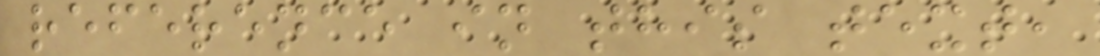reference in this text,
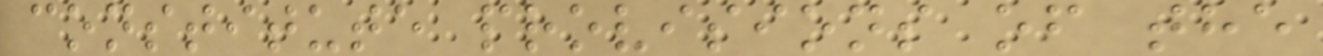constitute provisions of the
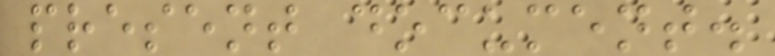present document.
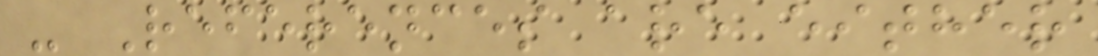- References are either
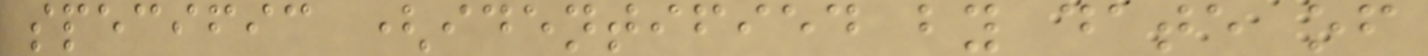specific (identified by date of
